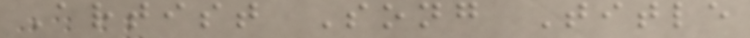Artist Song Title
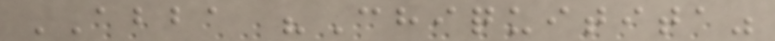ABBA "Chiquitita"
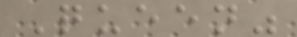Queen"
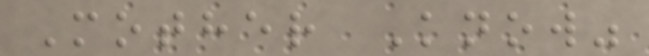Mother Know"
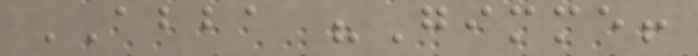ABBA "Gimme!
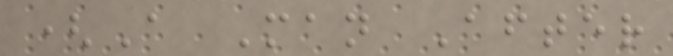(A Man After
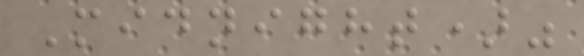Midnight)"
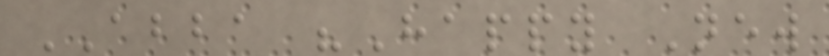ABBA "Happy New
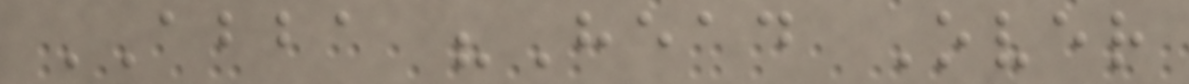ABBA "Head Over
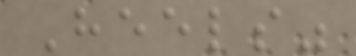Heels"
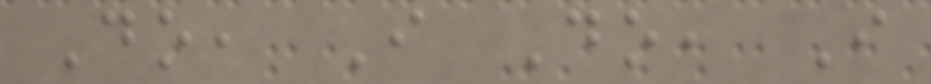Do, I Do, I
